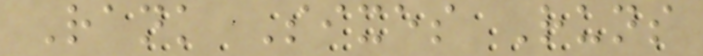Rank Sixes Runs
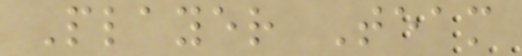Player Team
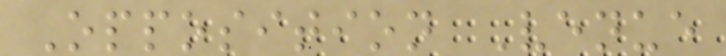Opposition Venue
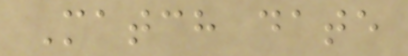Match date
